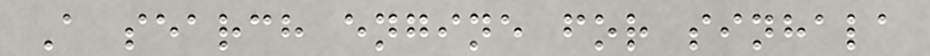A search engine for sinhala
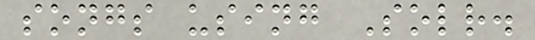songs using Solr.
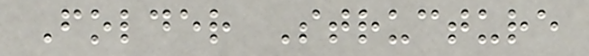Folder Structure
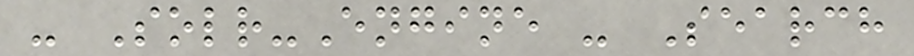- Solr-Engine - Search
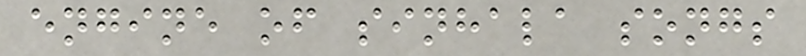engine of sinhala songs
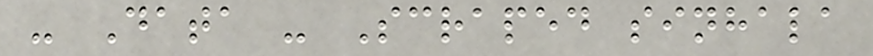- Data - Scraped sinhala
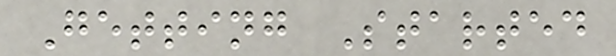Getting Started
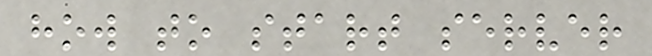how to start server
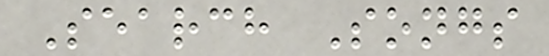Search Songs
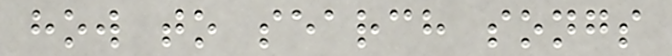how to search songs
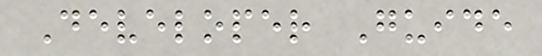Developer Guide
